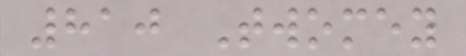810 Twomey
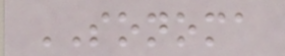SONOMA
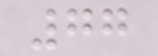77
